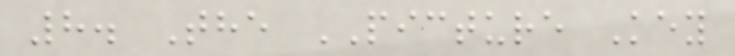8. The PICTURE Key
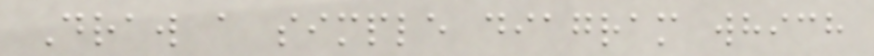Draw a simple diagram which
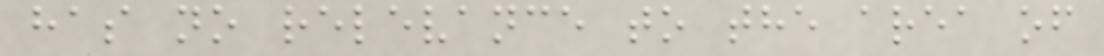has no relevance to the area of
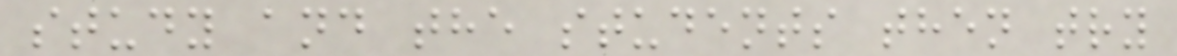study and the students then try
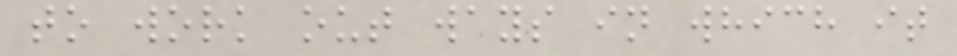to work out ways in which it
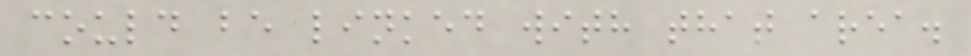could be linked with that area.
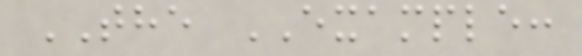THE EXAMPLE:
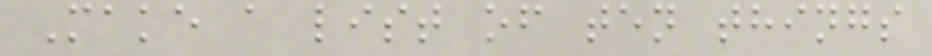Make a list of ten things
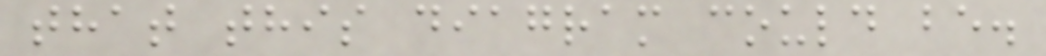that this diagram could be.
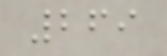269
